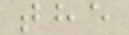the
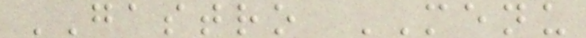GASTRO MENU
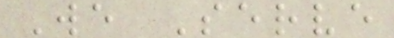We Serve
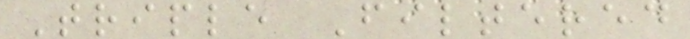Triple Filtered
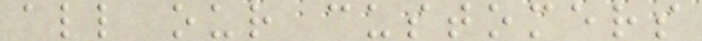all our customers
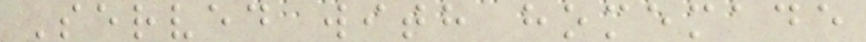Served with homemade
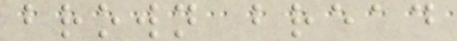brown bread
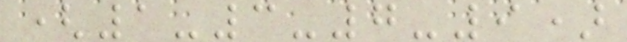(1-3-7-9)
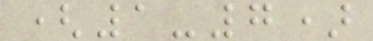(1-7)
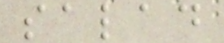salad
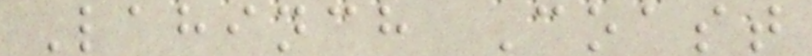Lahinch Coast
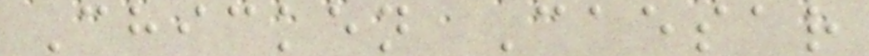Chicken Caesar
